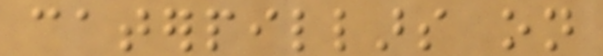caterpillars on
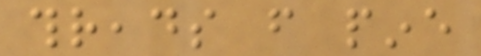threads from pine
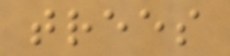trees
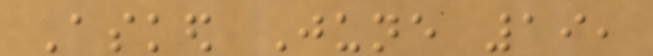Asked June 19,
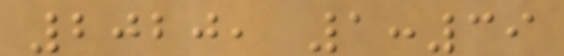2020, 1:39
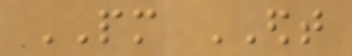PM EDT
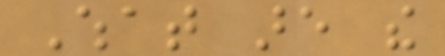What are the
